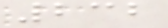232
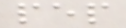pep
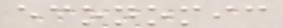economic
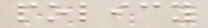policy
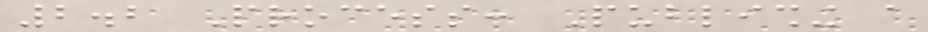2.2 Process: Publishing a
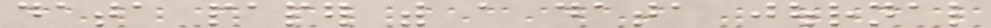data paper with a data journal
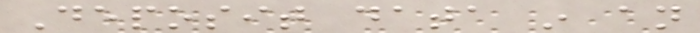Deposit data in an
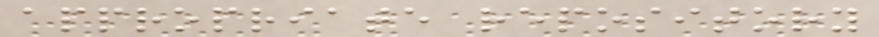appropriate repository
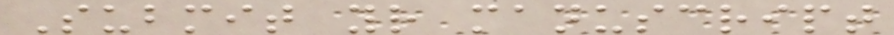Submit your manuscript
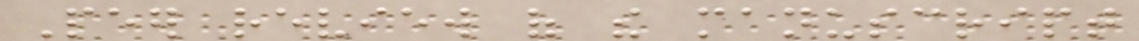Peer review of the manuscript
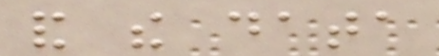and the data
